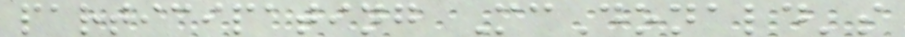participating McDonald's
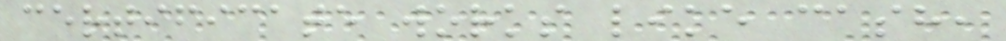certificate works like cash,
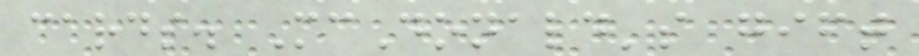cards. McDonald's gift
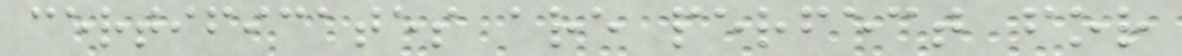certificates are perfect for
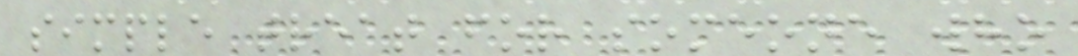simple treat for someone who
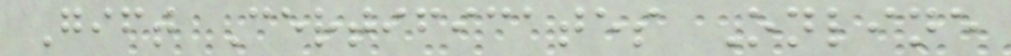Gift Certificates Online
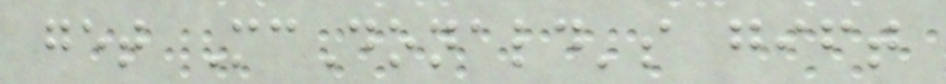get McDonald's gift
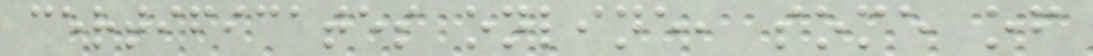certificates online, some of
